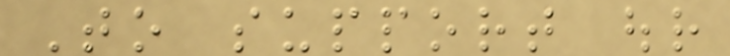To support our
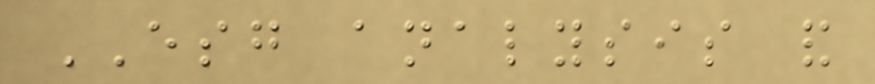ESG analysis and
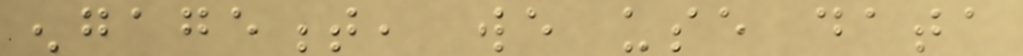engagement, we use data
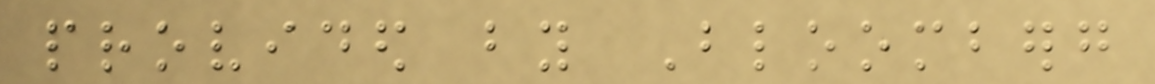provided by Bloomberg
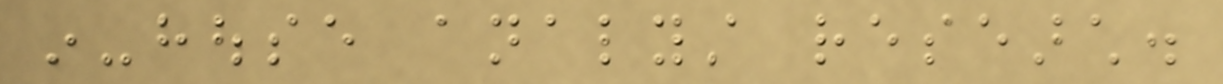in-house analyst research.
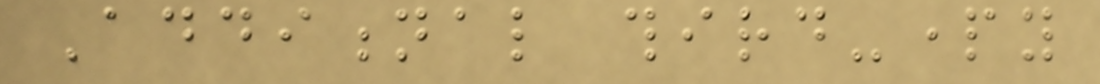Additional third-party
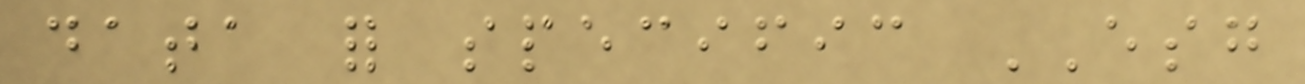data for specific ESG
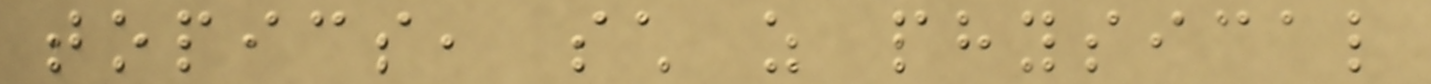topics, such as physical
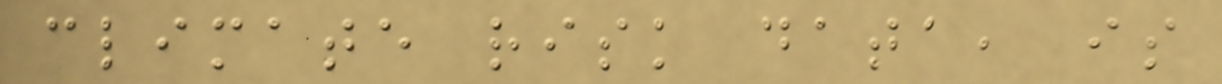climate risk data, is
